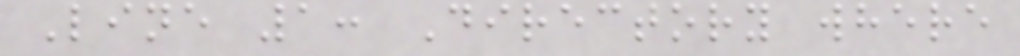Line 1: Directory where
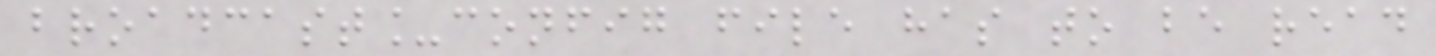broadcast_config file has to be read
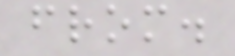from.
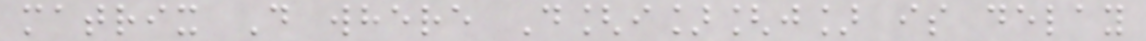matrix D where D[i][j] is delay
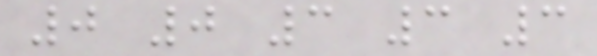0 0 3 3 3
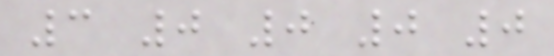3 0 0 0 0
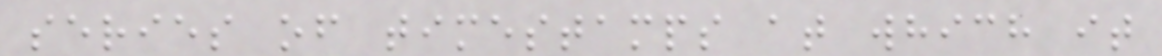series of timestamps at which it
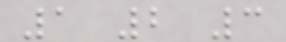1 2 3
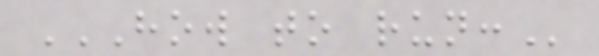HOW TO RUN:
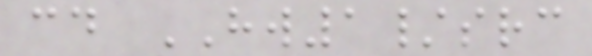cd HW1/src
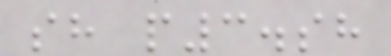sh p3.sh
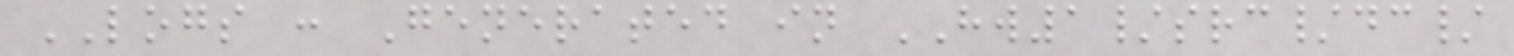LOGS : Generated in HW1/src/dc/
